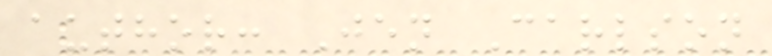author: Jen Carlson
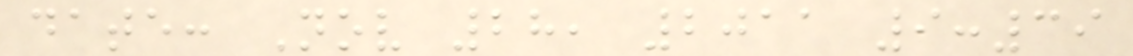date: Nov 28, 2011 9:39
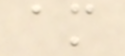am
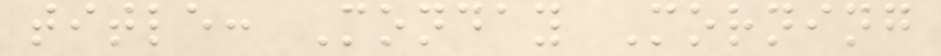title: Monday Morning
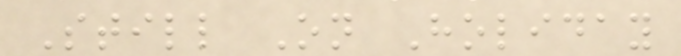Still On Holiday
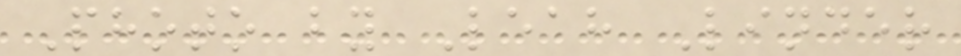Photo by Leah Linder
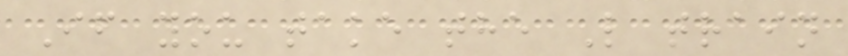If you take the L train
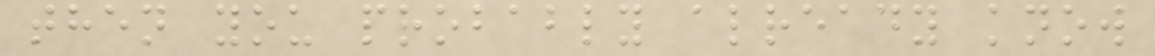then you probably already know
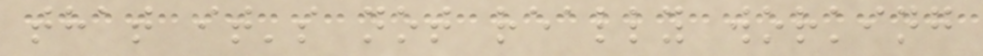that it's not really working
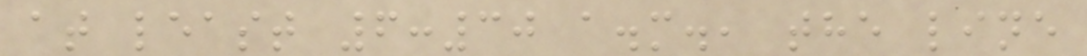at least 6:30 a.m., the line
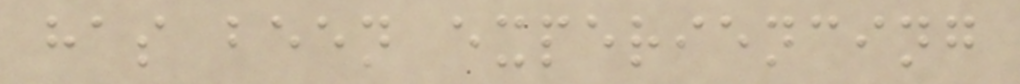has been experiencing
